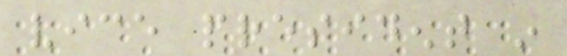vice president in
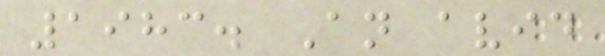1983. An avid
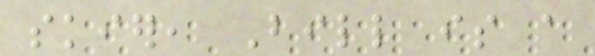skier, Bill is a
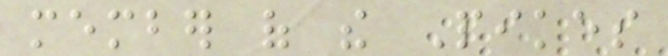member of the Pikes
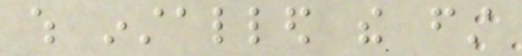which installed the first
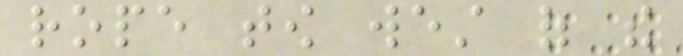rope tow west of the
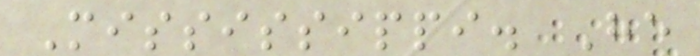Mississippi. He
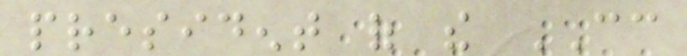president of the CC
